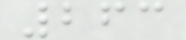263
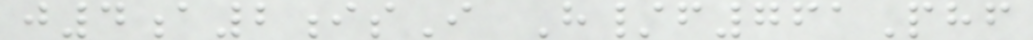j4a2isI H/f761Phf
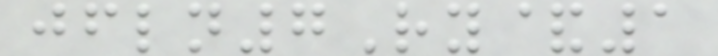jfln7Ry&1
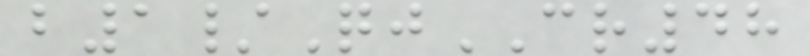b1/QjCR48
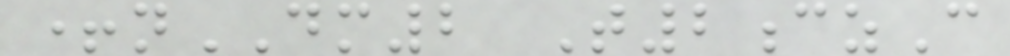+nDM2 T2czC
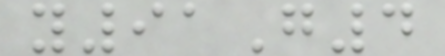y91G4
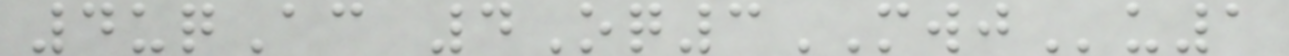4uqAc 4Oq3MWJu1
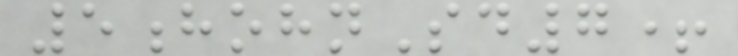5hohnSd7+
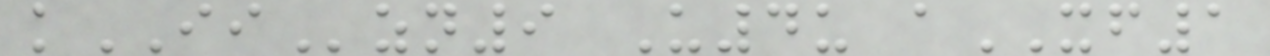kIIzn9 U4u aXF1
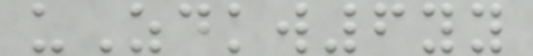uZdkw6yy
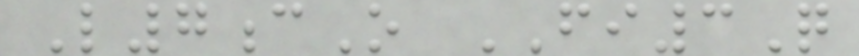L7cO FI3Q
